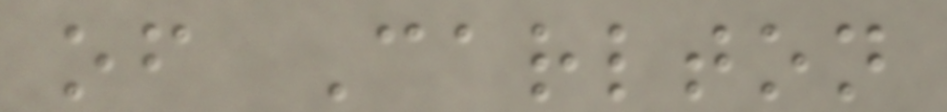of Carlton
